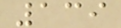139
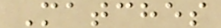Matches
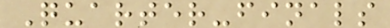Quarter-finals
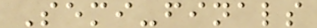Semi-finals
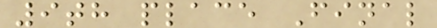9th place Final
